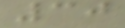30
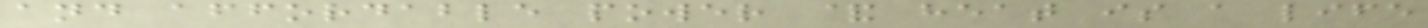and affordable power & heat is a life
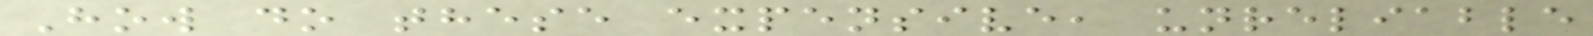How do these expensive, unreliable
